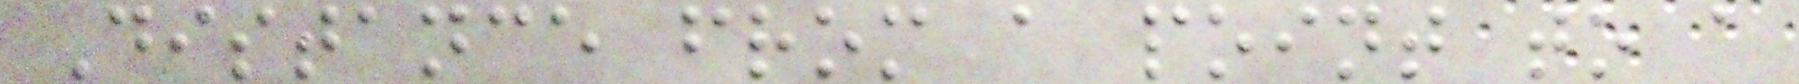Distance from a point to a
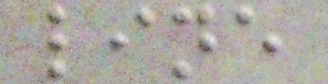line
